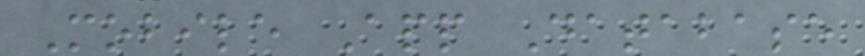Mobile App Database
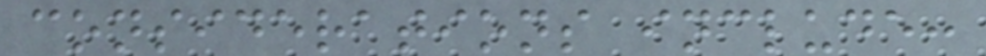considerations include:
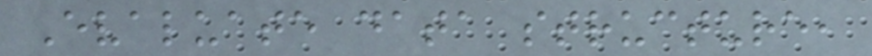Evaluate data structure,
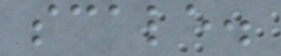scale.
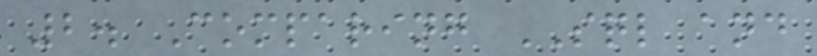2. Comparing SQL and
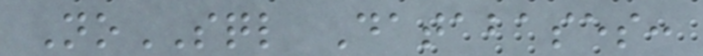NoSQL Databases:
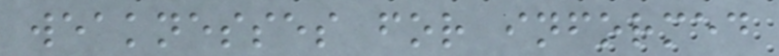weaknesses for informed
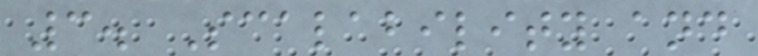3. Scalability and
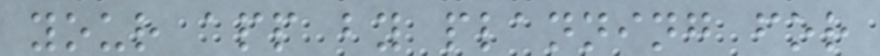your app by planning for
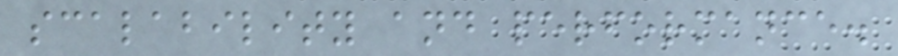scalability and performance.
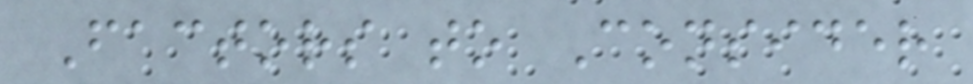Factors to Consider
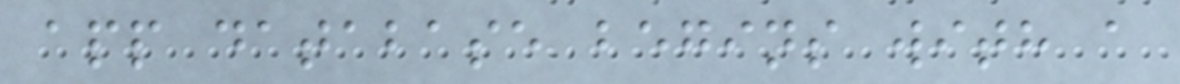app database begins with a
